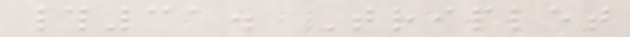#31. Triplet
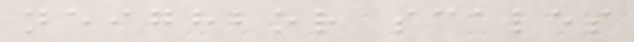neighbor scales
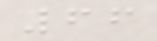66
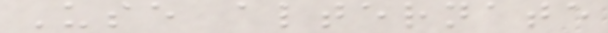Use alternate
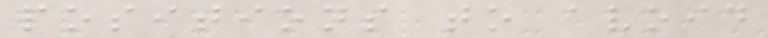positions to avoid
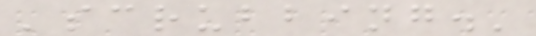'scrubbing.'
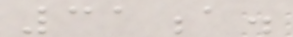31a.
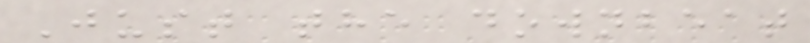Just the downbeat
